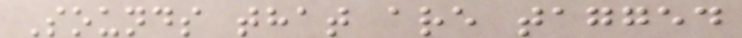Sounds that are tagged
